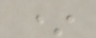*
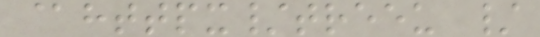@httpx/treeu /
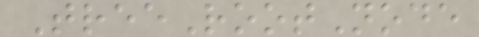TreeRootNode
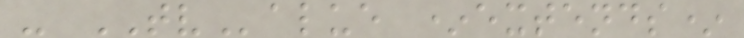- TValue *extends*
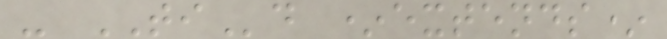- TId *extends*
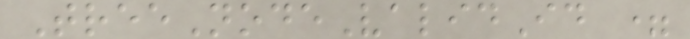TreeNodeValidId =
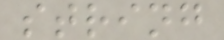string
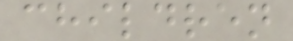children
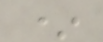*
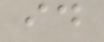id
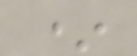*
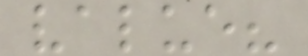value?
